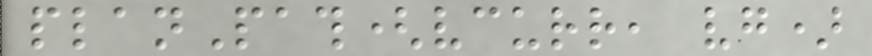planPath(vcurr, vg)
